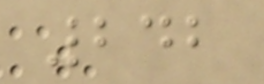242
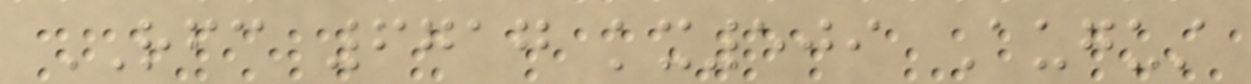RFC 6717 kx509 August
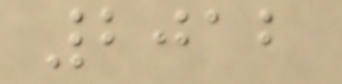2012
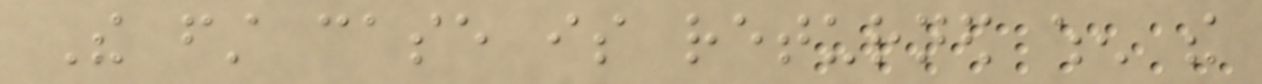The first case is returned when the
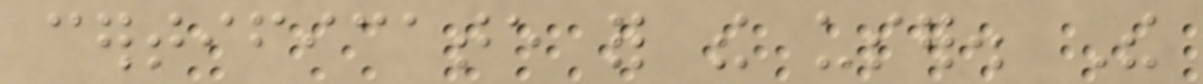certificate for the user. The
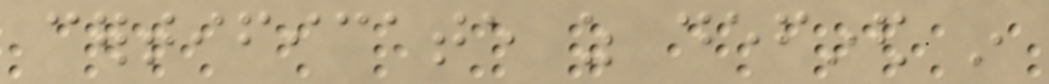certificate as defined in
